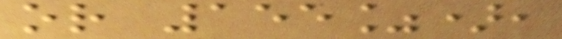or 155%),
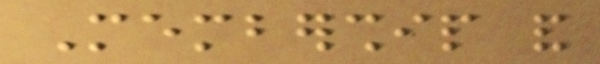Membership and
